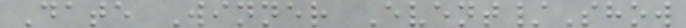Date Winner Event/Show
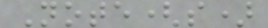Note(s)
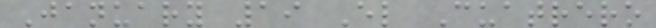January 19 El Cuatrero
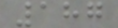187
